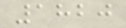1820
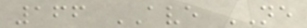166 AVE NE
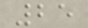25
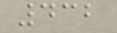432
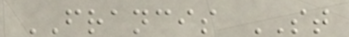FRANCIS ST
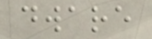dware
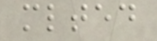mlted
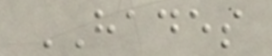HADES
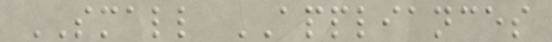SMALL APPLIANCES
